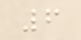6
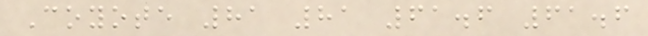Coyote 81 81 61.6 61.6
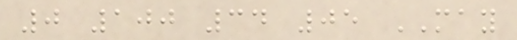0 100 34 05 MAY
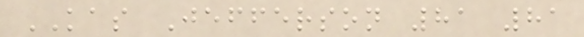KAS Jefferson 81 81
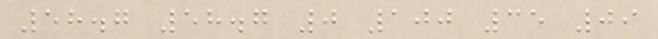58.7 58.7 0 100 35 09
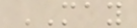MAY
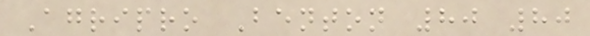Agripro Benton 80 80
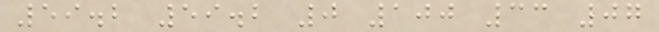59.2 59.2 0 100 33 07
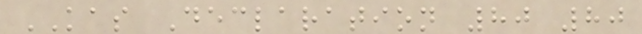KAS Declaration 80 80
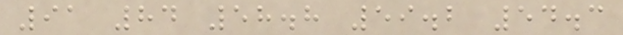91 84 58.8 59.2 54.3
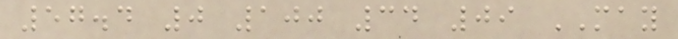57.4 0 100 34 09 MAY
